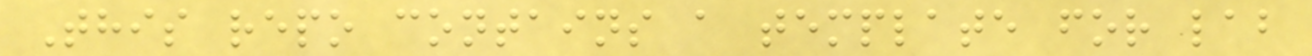This repo contains a template for lab
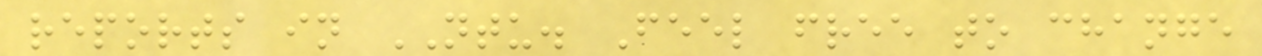reports in NTU. Feel free to change
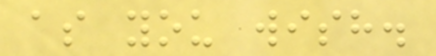as you wish.
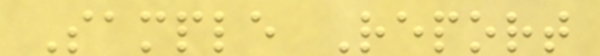Sample Report
